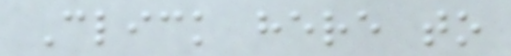Click here to
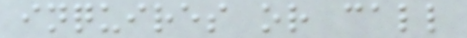inquires or call
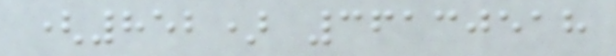(852) 36130518
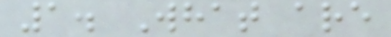1. What are
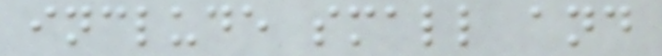include small and
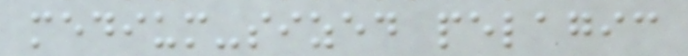medium-sized pelagic
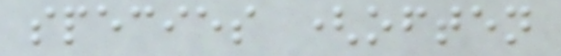species (often
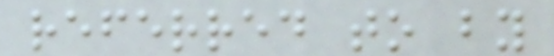referred to by
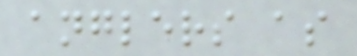anglers as
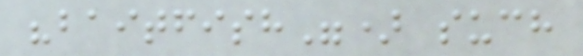"baitfish") such
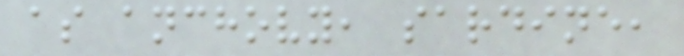as anchovy, sardine,
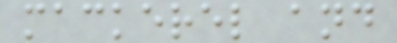mackerel and
